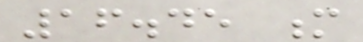16.45 m
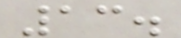13.
